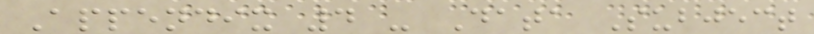Appendix 4 - Data Subject
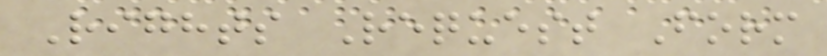Rights Request Form
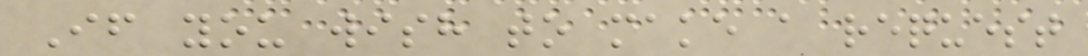If you wish to make a request
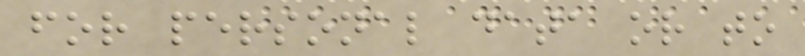for personal data or to
